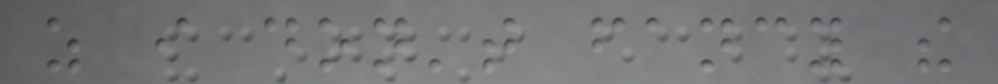as i don't fancy the
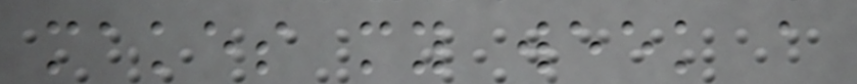makes my week a
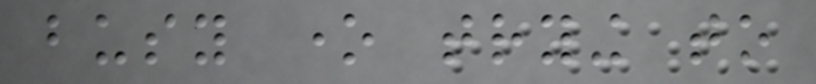busy one trying to
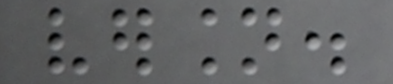version.
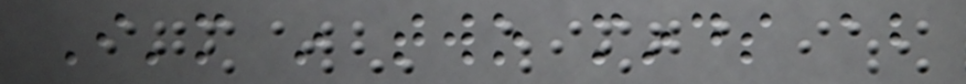I'm in two minds about
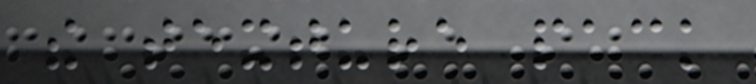the texture pack
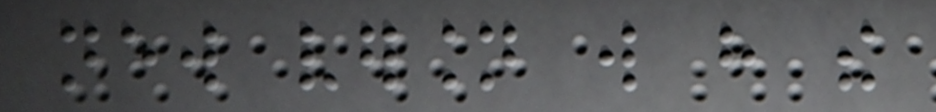new version will have the
